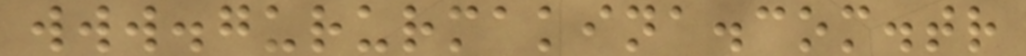www.gururmakina.com.tr
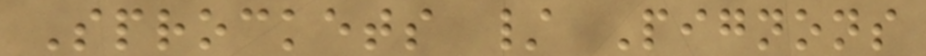Sprockets / Pignons
